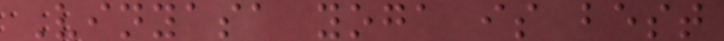Vinyasa yoga is best
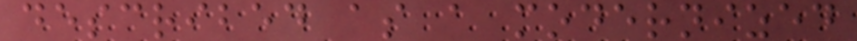described as a modernized
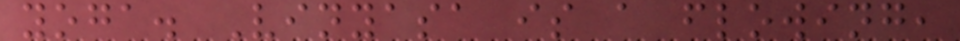yoga. Vinyasa is a flowing,
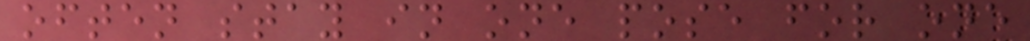often stay in one pose for one
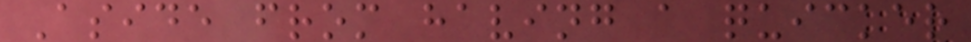Aside from having a quicker
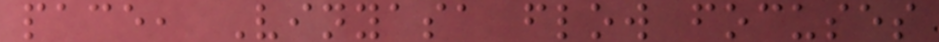pace, Vinyasa flow focuses
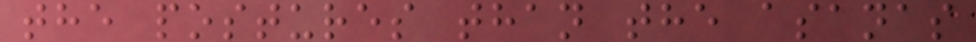the postures than the asanas
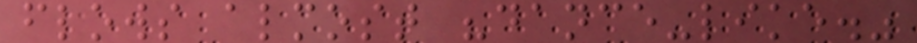flows almost "dance-like."
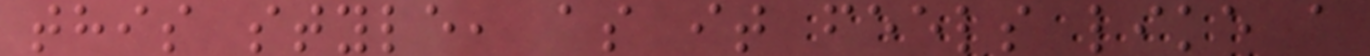this style, as it feels like a
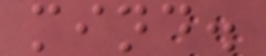mind.
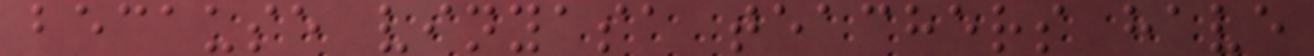because vinyasa teachers have
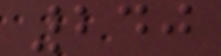240
